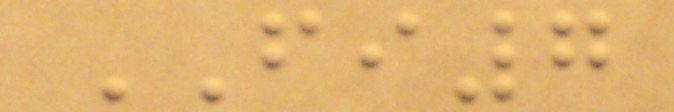FI7
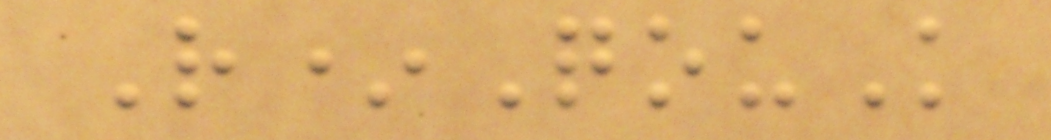R*QouK
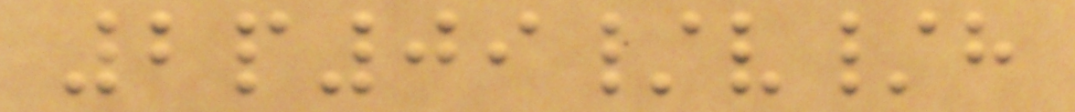2p09/v/h
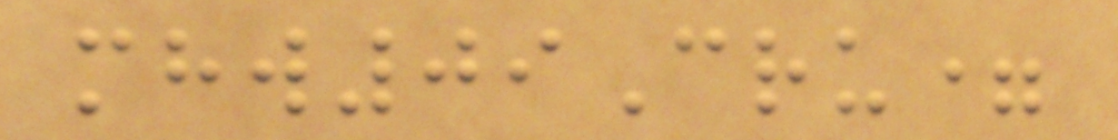mhw09Cru=
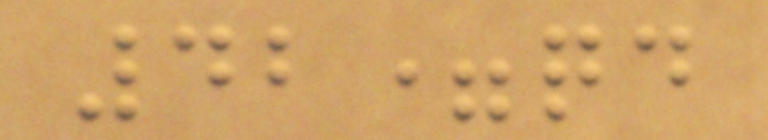42=qd
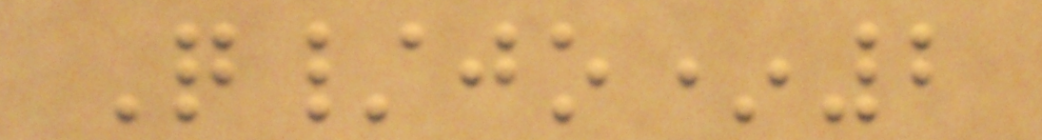Q/jo*2
